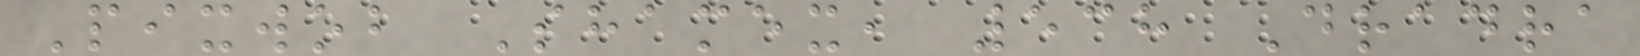Pixwob Shamex, 538 Dradra
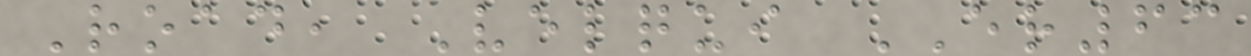Road, Velqui ER63
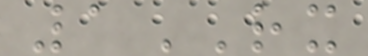1RX
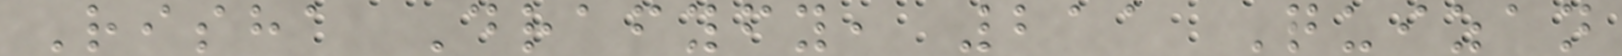Risha Drafyfy, 211 Quizan
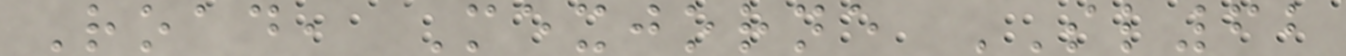Road, Mexjorne SL62
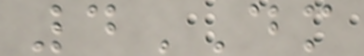4DM
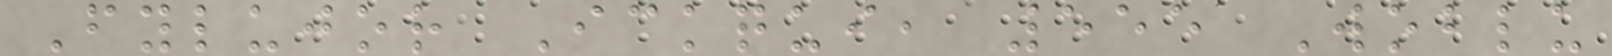Fylujor Ickqui, 555 Woblu
